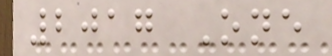2017 One
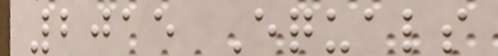2015 Equals
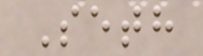Seth
